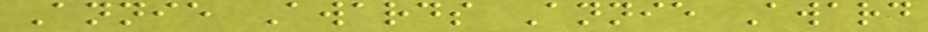Annie Awards Annie Award
